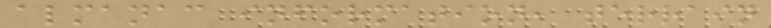almanac information, terrain
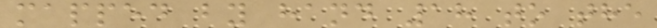mapped by hand 18 to the
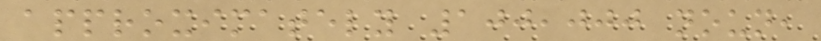approximately 100,000 noun,
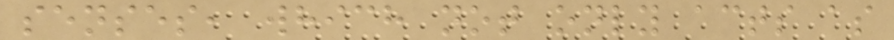senses, which not only acts as
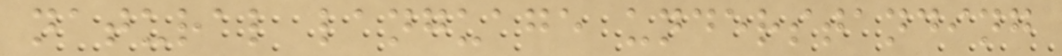natural language understanding
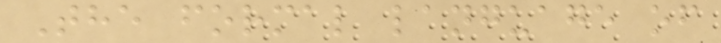The formal language of
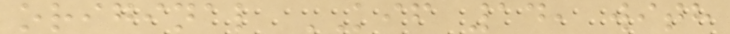original KIF 14, with
